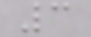3
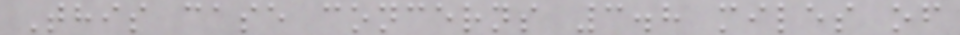This case concerns 3.8 miles of
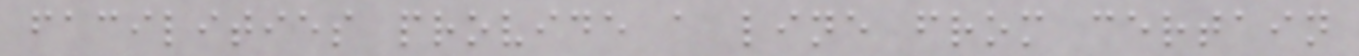facilities provide a line from certain
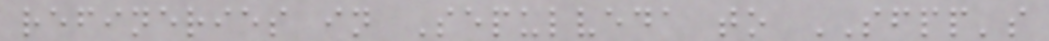refineries in Sepulveda to SFPP's
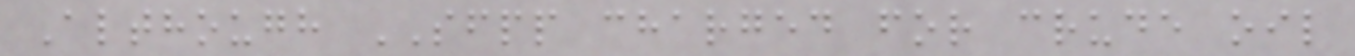Although SFPP charged for crude oil
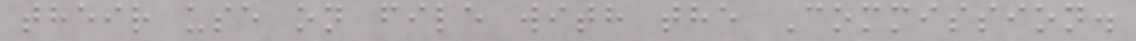their use on file with the Commission.
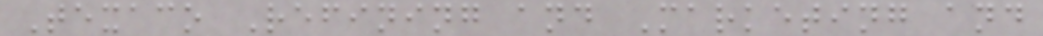Texaco Refining and Marketing and
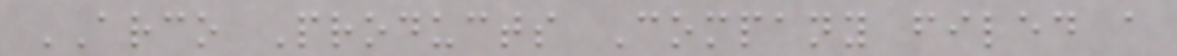ARCO Products Company filed a
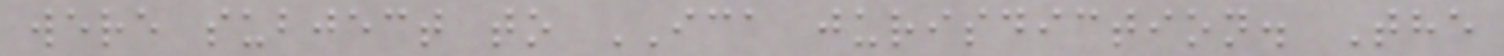were subject to ICA jurisdiction. The
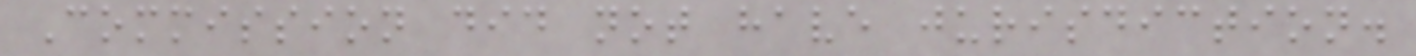Commission did not have jurisdiction.
